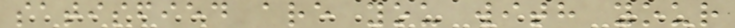satisfied are you with your
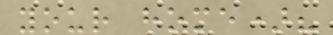your home)?
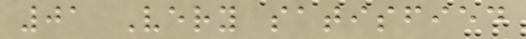01 Very satisfied
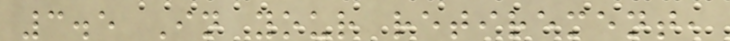3.5 In your retirement,
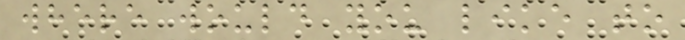where would you like to
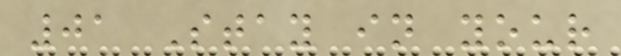01 Stay in your
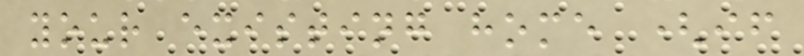your existing home (if
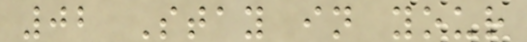02 Stay in your
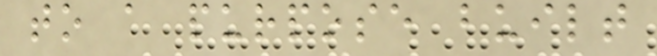to a purpose built
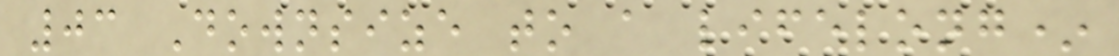03 Downsize to a lifelong*
